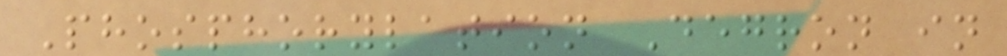Phosphorylation Degron in
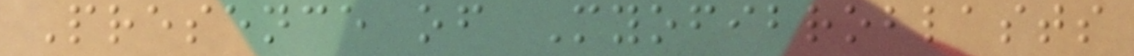Presence of Myofibroblasts
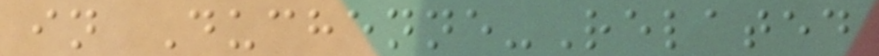in Duchenne-Related
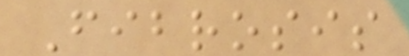Fibrosis
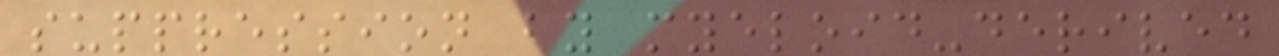suppression by myeloid-derived
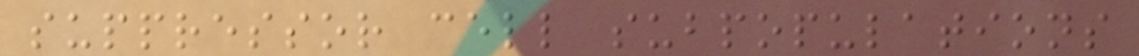suppressor cell subpopulations
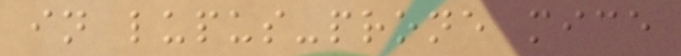in lupus-prone mice
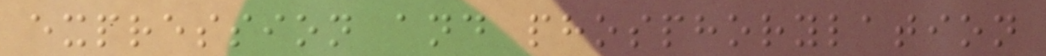expression and phosphorylation
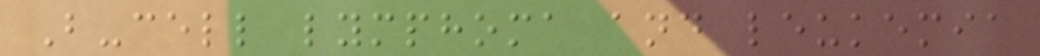B-cell lymphoma and leukemia
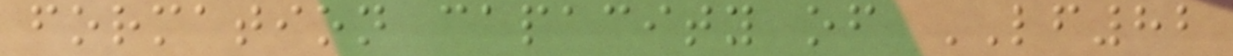formation capacity of LF82
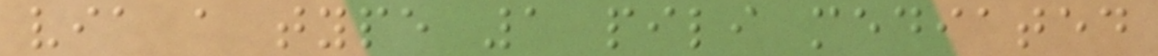via a type 1 pili mediated
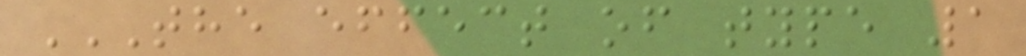THE EFFECT OF TYPE 1
